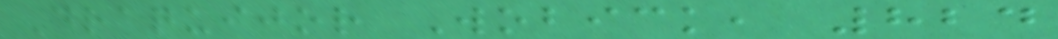Draquijor Wobick, 824
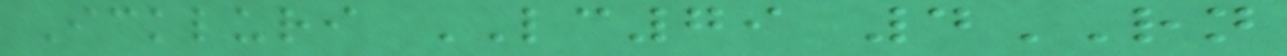Ickluri LC79 4RN
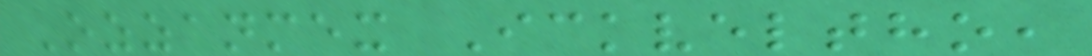Ozzanmex Ickveltho,
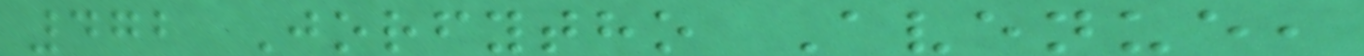472 Jorfytho Avenue,
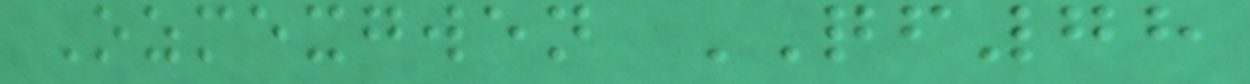Ozmexgwen QF78
